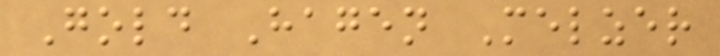Gold Hagen Melzer
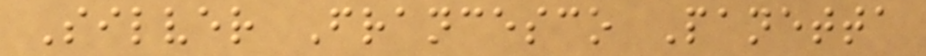Silver Francesco Panetta
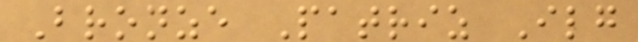Bronze Patriz Ilg
